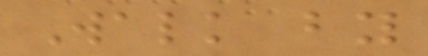Walk by
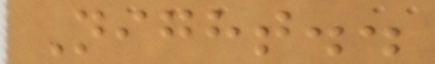Night..
